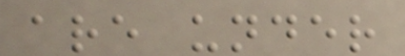are under
